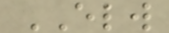ELW
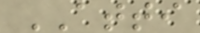ATTI
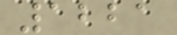1221
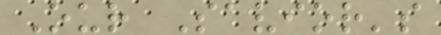Our Savior's
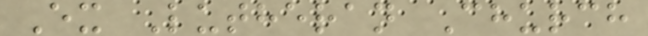Ex Lutheran Church
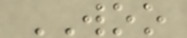WOO
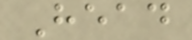Head
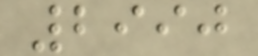2990
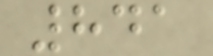841
